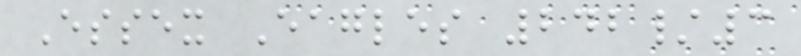Essex Eagles 242/3
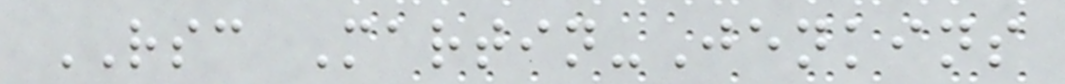RSC Martin-Jenkins
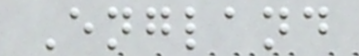England
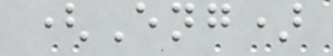(Eng)
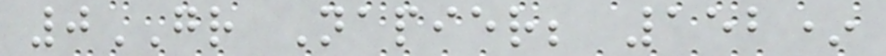0GR Napier; 152*
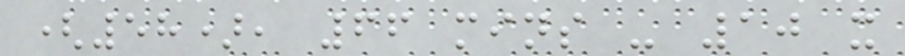(58), 66 mins - 10 x
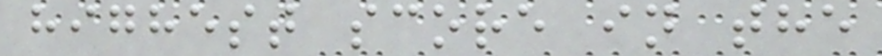highest score in the
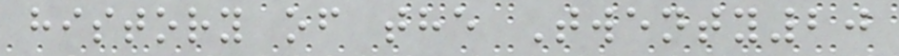history of the Twenty20
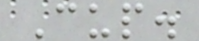Cup.
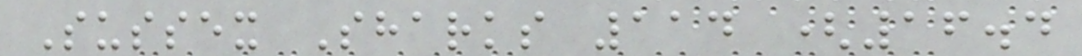Sussex Sharks 114 (16.4
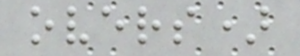overs)
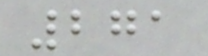271
